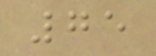75
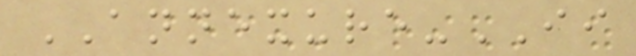ANNEXURE-II
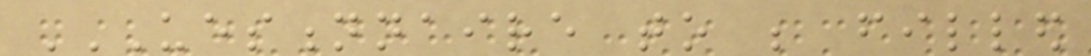UESTIONNAIRE TO BE FILLED
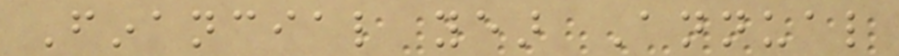Financial year Annual
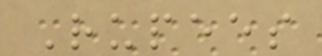Rupees
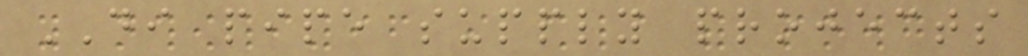DI pipe supply projects
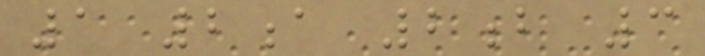1 2a 2b 3
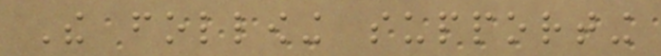The following supporting
